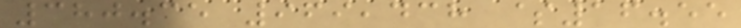380.35 969,438 $16.55
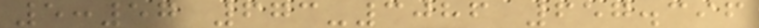5:57 673-3086 657.396
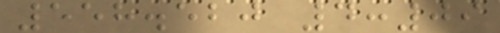558.520 4:09
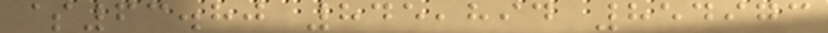$63.80 845,894 854973
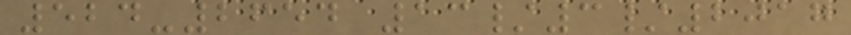524-2654 13/3/2017
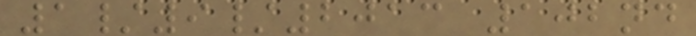1/9/2013 102nd
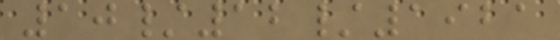10/12/1921
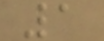1
